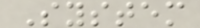System
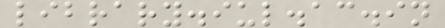library.iul.ac.in
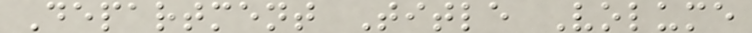Department Title Volume
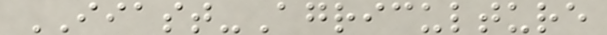IIAST-Agriculture
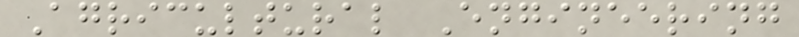Agricultural Engineering
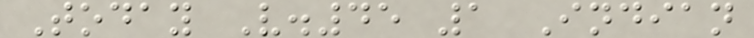Today V.45 1 Indian
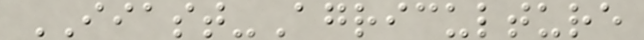IIAST-Agriculture
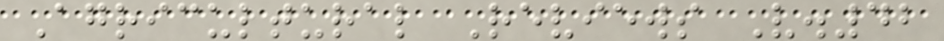Agricultural Reviews V.42
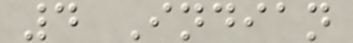4 Indian
